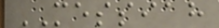MESSIAH
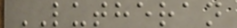LUTHERAN
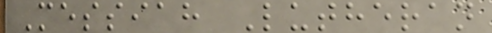Messiah Lutheran
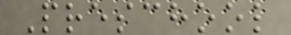Preschool
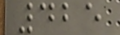425
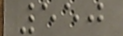550
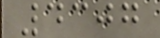4307
